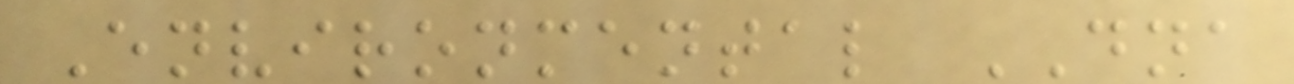Environmental DNA
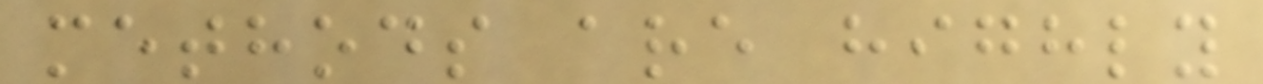methods are highly
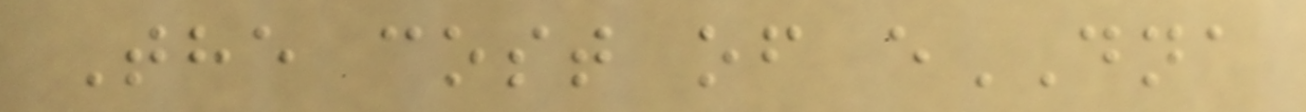The cost of eDNA
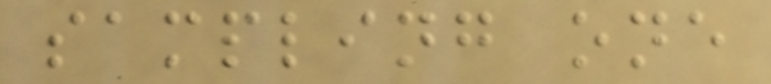sampling one
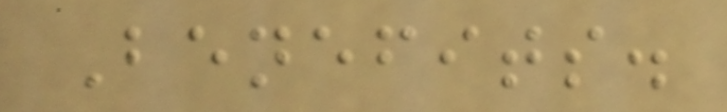Benefits.
